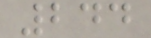244
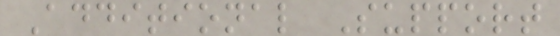Additional Support
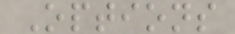Options
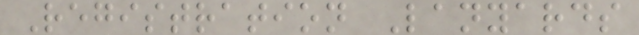Registration Lanyards
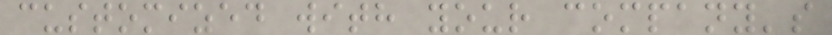customized with your company's
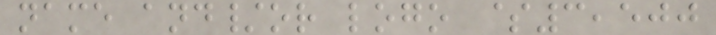name and/or logo $3,500
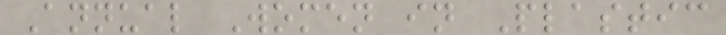Annual Women in Plastic
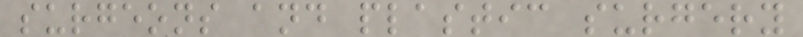surgeons and plastic surgery
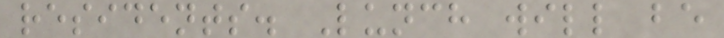residents. Lunch will be
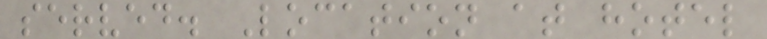served. Location at hotel
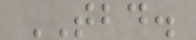TBD.
